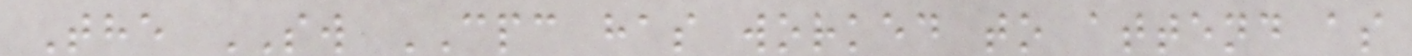The SW CPC has worked to attend as
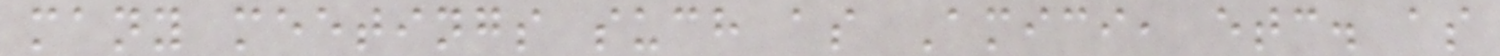many meetings such as Amici, etc. as
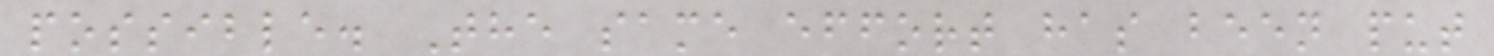possible. The same effort has been put
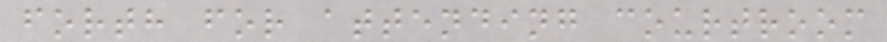forth for attending courtroom
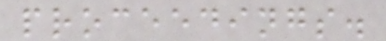proceedings.
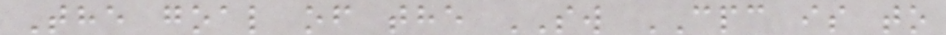The goal of the SW CPC is to
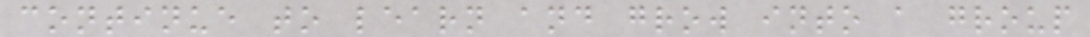continue to learn and grow into a group
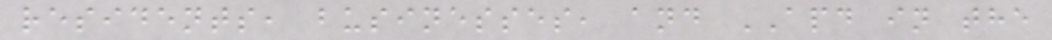residents, businesses, and APD in the
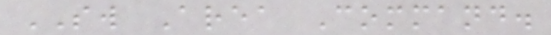SW Area Command.
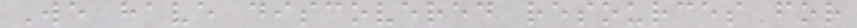We have discovered resources for
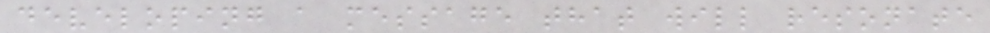developing a message that will resonate
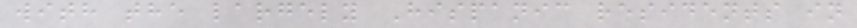with the largely Hispanic residents in
